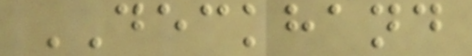DECKHAND
